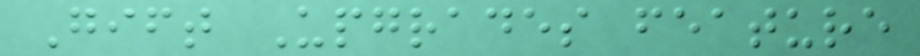Gift Upgrades feature
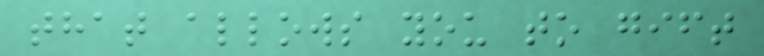that allows you to gift
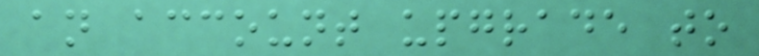an account upgrade to
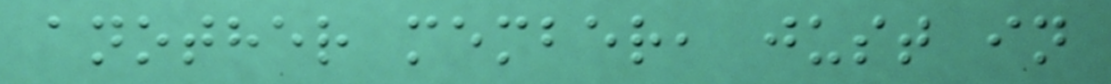another member, just in
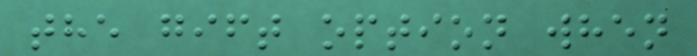the gift option when
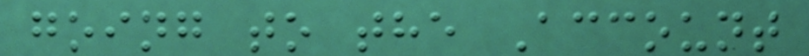going to the Account
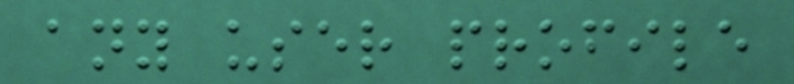any user profile
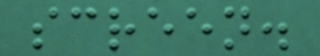screen.
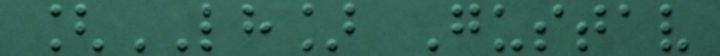[LH] Gustav
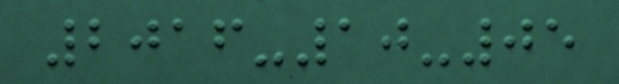2016-10-05
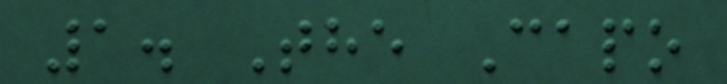1. The Capo
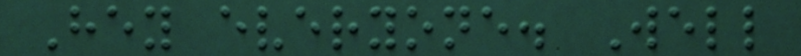Hey everyone. Well
